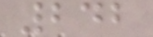242
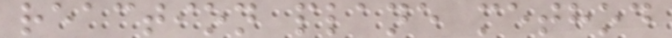reaction plane method
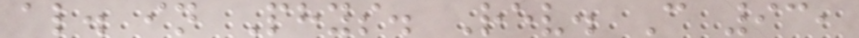al. in Phys. Rev. C 93,
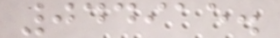044915.
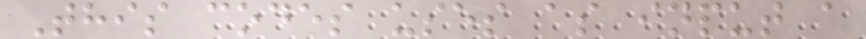This codes uses as input a
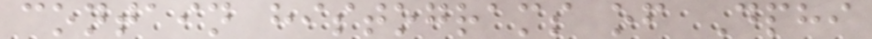contain histograms of Dphi
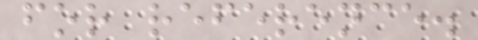for reference.
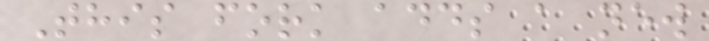This fork adds a new
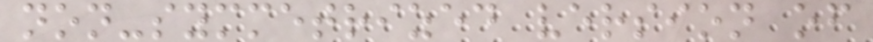non-symmetrized version of
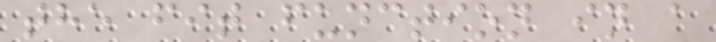the fit function in a
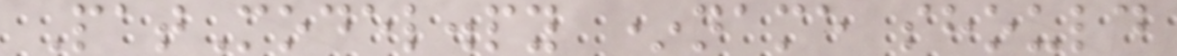PatModel.py *name should
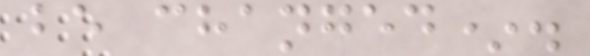be changed*.
